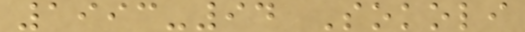1993-94 Sokoli
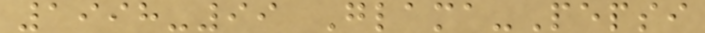1998-99 Glama-Pepsi
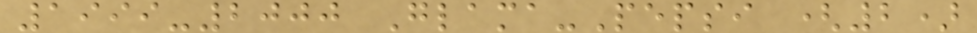1999-2000 Glama-Pepsi (2)
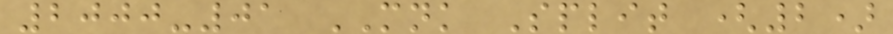2000-01 MNK Split (2)
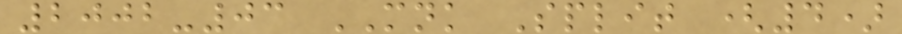2002-03 MNK Split (4)
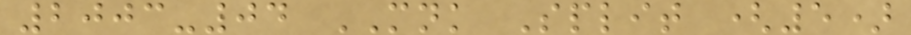2003-04 MNK Split (5)
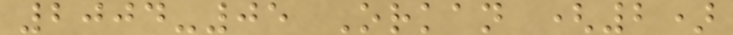2004-05 Orkan (2)
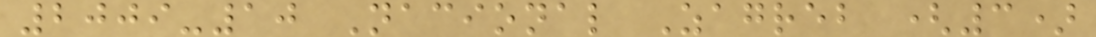2009-10 Nacional Zagreb (3)
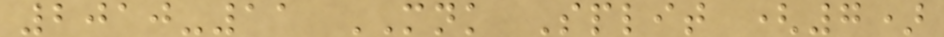2010-11 MNK Split (7)
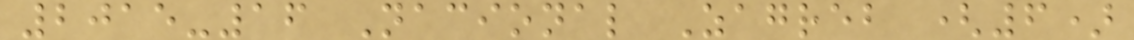2015-16 Nacional Zagreb (6)
